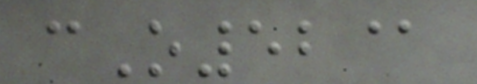cO52@
